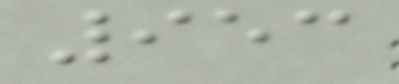953
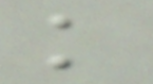k
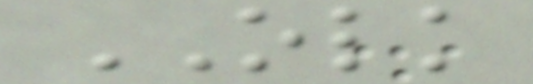OLK
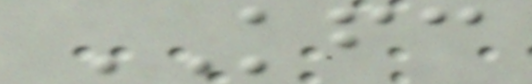KFC
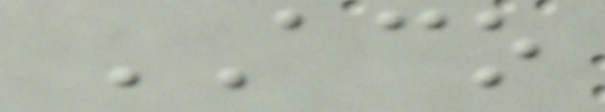ACO
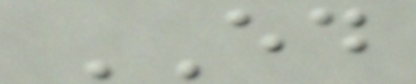ED
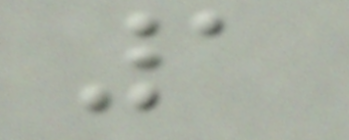1
